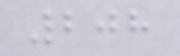208
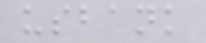usbank
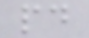pd
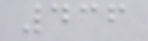436
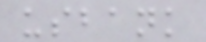usbank
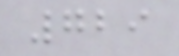729
